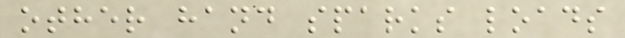other hand sparks loads
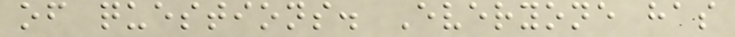of questions. Everyone has
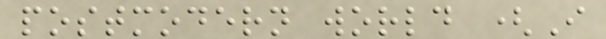postmodern world (I
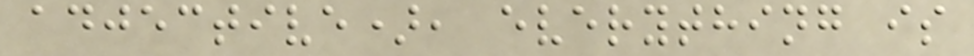adjective), everything is
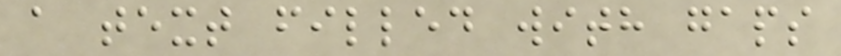a text filled with gaps
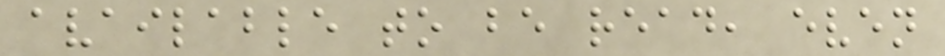available to be read, even
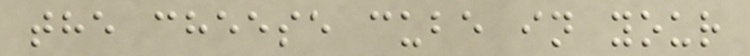the cheese cube in your
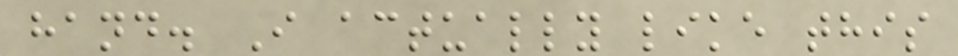hand. I actually like this
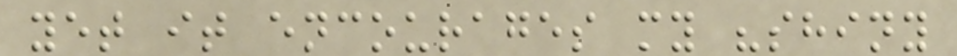yet it encourages my "shiny
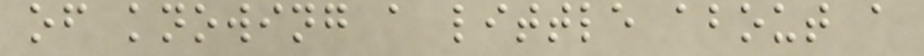of knowing a little about a
